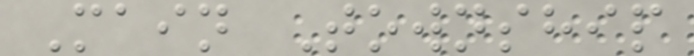Main Township
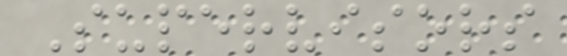Supervisors
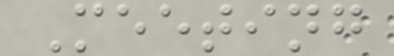Meeting
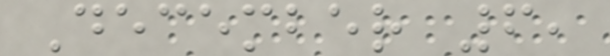December 6,
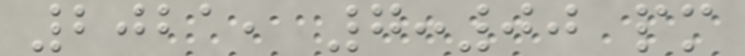2021, 7:00 pm
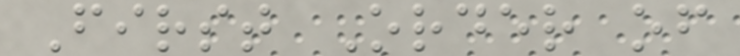First Order of
